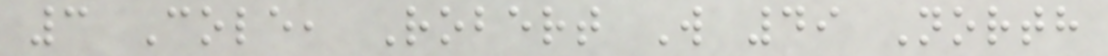3 Cole, Robert W 49 North
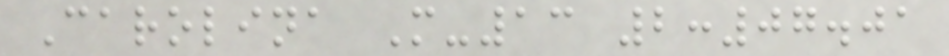Carolina M-13 2:07.01
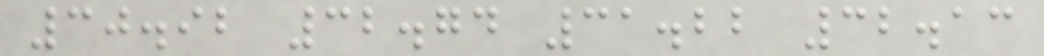30.92 32.74 31.22 32.13
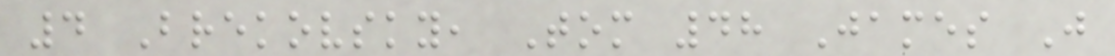4 Brekovsky, Tom 48 James J
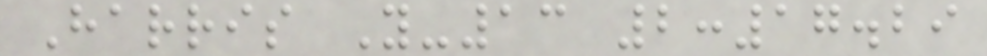Harris Y-13 2:17.29
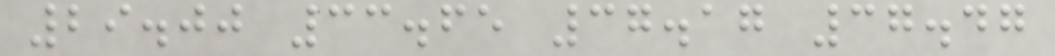29.00 33.65 37.17 37.47
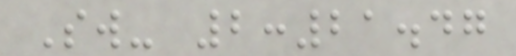Sw- 2:21.47
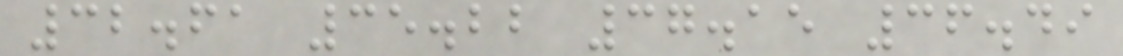32.61 35.22 37.15 36.49
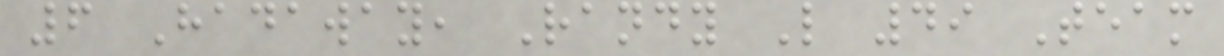6 Hadaway, Randy L 49 Team
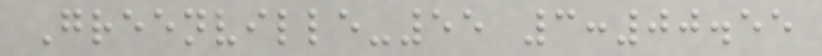Greenville-55 3:00.55
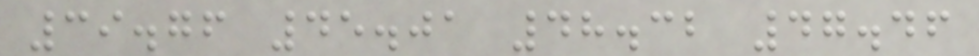39.76 45.01 48.32 47.46
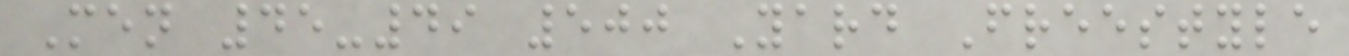Men 45-49 500 Yard Freestyle
